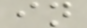in
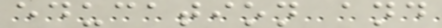education and
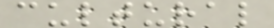cultural
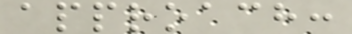approach:
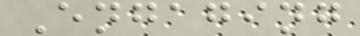Engaging
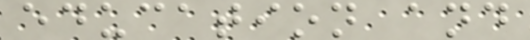education and
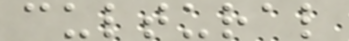cultural
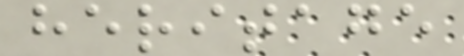heritage
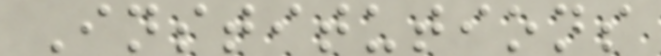Institutions
